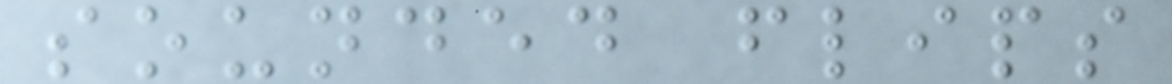sounded flips
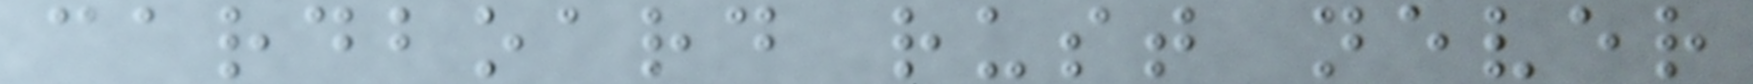cardboard rust never
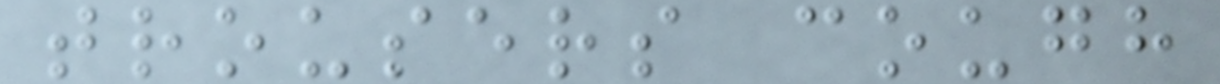trousers cough
